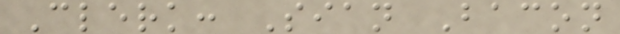Clerk: Sian Bacon
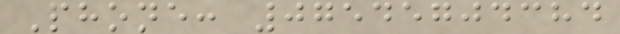Phone: 07545704384
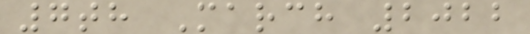7th March 2022
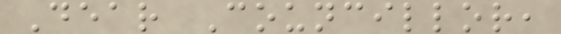Dear Councillor,
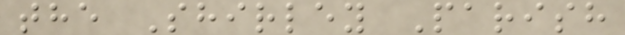the Shirley Parish
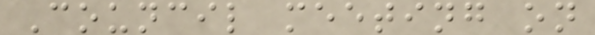Council meeting on
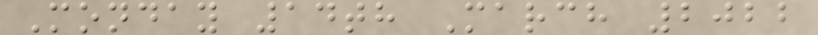Monday 14th March 2022
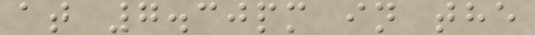at 7.30pm in the
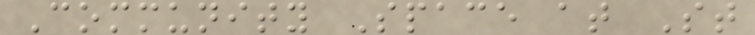Community Space at St
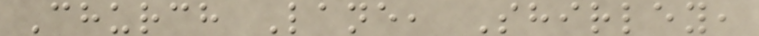Church Lane, Shirley,
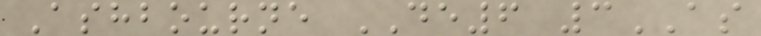Ashbourne DE6 3AS
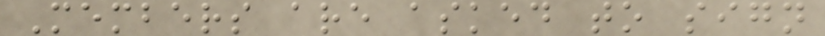Members are asked to sign
